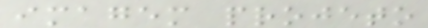imagem projeto
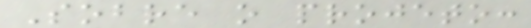Sobre o projeto:
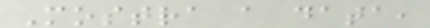Mostra a data,
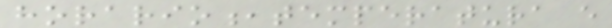horario,temperatura e
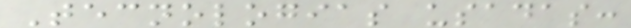Tecnologias usadas:
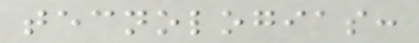tecnologias:
